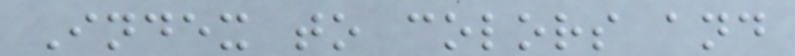Index to colors and
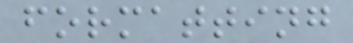formatting
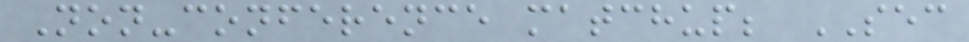Non-conference matchup; SEC
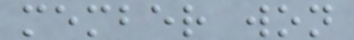member won
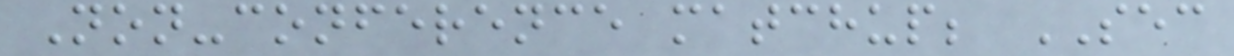Non-conference matchup; SEC
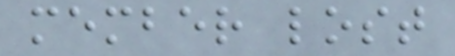member lost
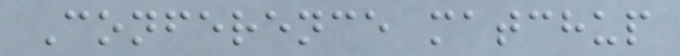Conference matchup
